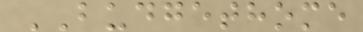BUDGETHOME
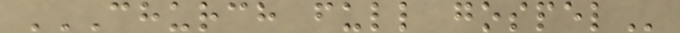CHURCH FULL GOSPEL
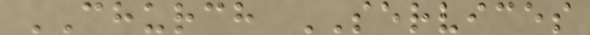CHURCH SERVICES
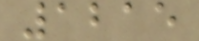1215
